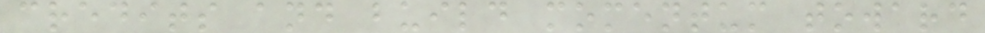credits and build momentum toward
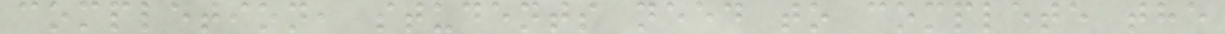completion, students need to complete the
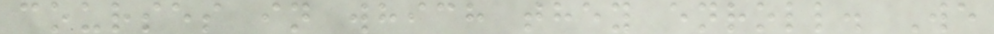courses in which they enroll. We
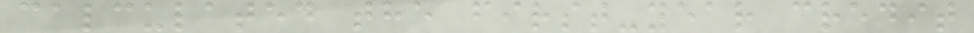calculated the first-year credit
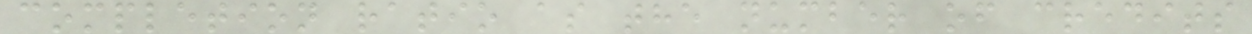completion ratio as the number of credits
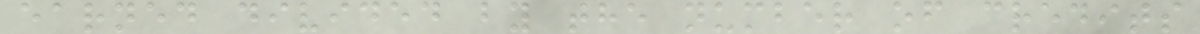earned divided by the number of credits
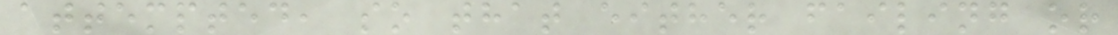attempted, so that either failing or
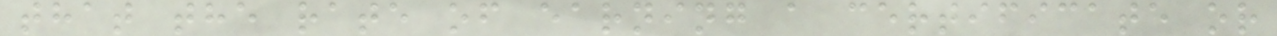that the rate of earning a certificate or
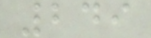249
